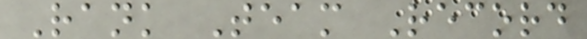Rank Team Record
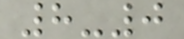8-0
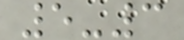5-3
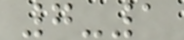7-1
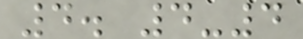4. 4-4
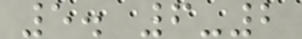5. 6-2
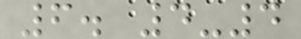6. 4-4
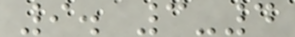9. 3-4
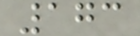173
